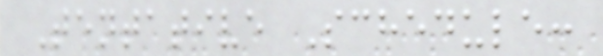Tentative Schedule:
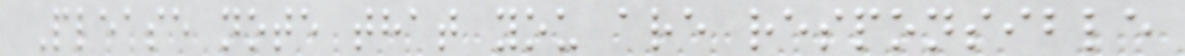Please note that you are responsible
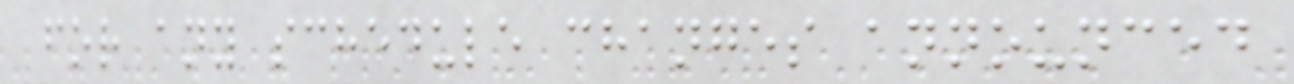for any schedule changes announced
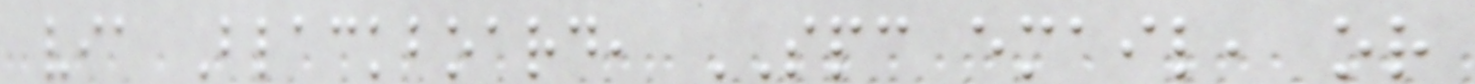via Blackboard, SPC email, or
